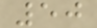50
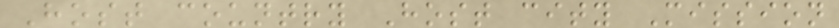Host country Host city Mission
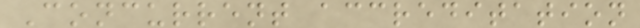Concurrent accreditation
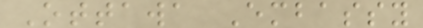Ottawa Embassy
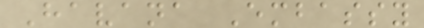Havana Embassy
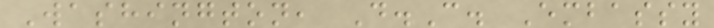Washington, D.C. Embassy
